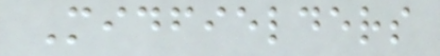Midfielders
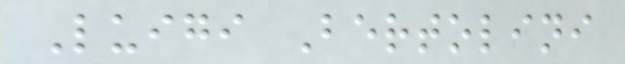Luigi Bertolini
